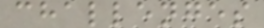challenges
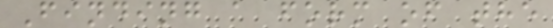Finding a form of the
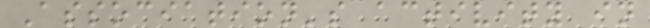Association's activity in
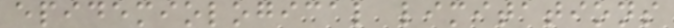epidemiological limitations
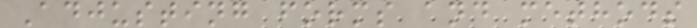Adjusting forms and methods
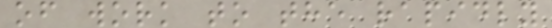of work to the rapidly
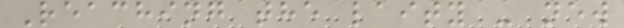Reaching the laity - new
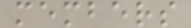members
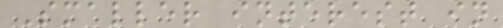Smaller interest in
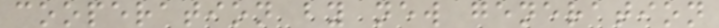cooperation by new generation
